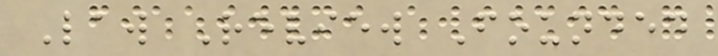Law Review Founded
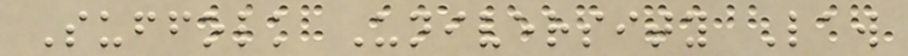Suffolk University Law
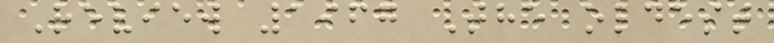Review 1967 The oldest
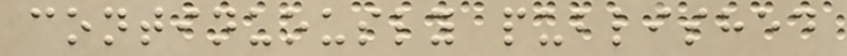continuously published
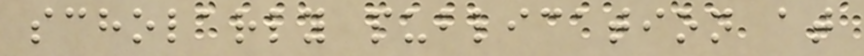scholarly publication at
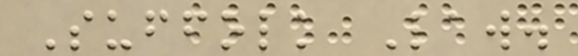Suffolk Law.
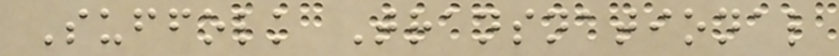Suffolk Transnational
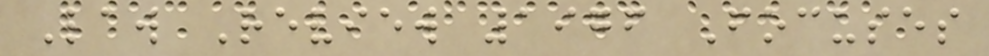Law Review 1976 Focuses
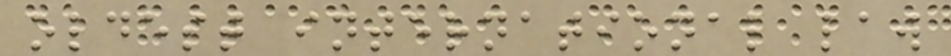oldest international law
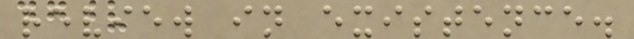review in existence.
